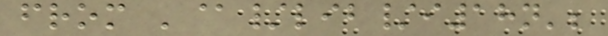from '@/lib/i18n';
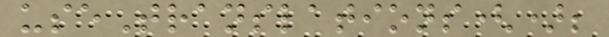useTranslations();
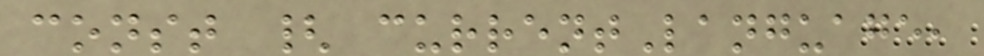const { currentLanguage,
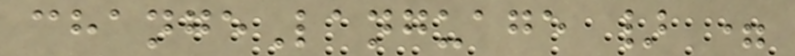changeLanguage } =
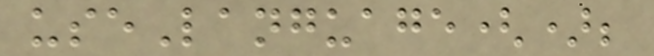useLanguage();
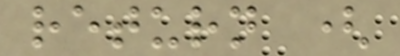return (
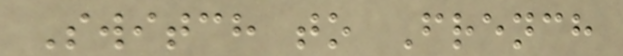Switch to French
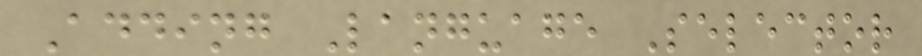Adding Language Selector
